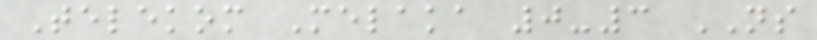Telekom Melaka 0-3 NS
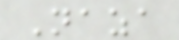Naza
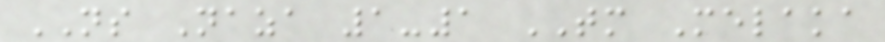NS Naza 1-1 TM Melaka
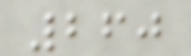260
